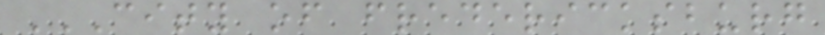CITY OF FREDERICKSBURG
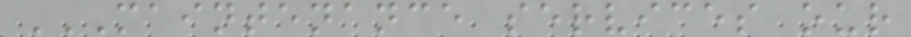MAINTENANCE SERVICES OUR
